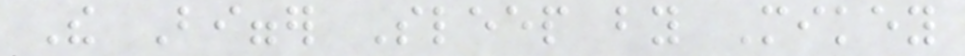The Bigger Sleep by Mikey
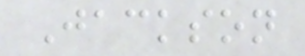Jackson
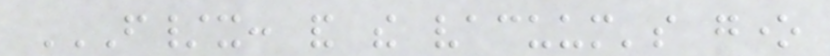F/X: AND THE VACUUM'S GONE
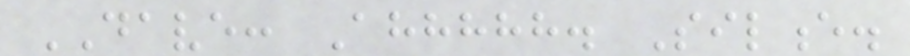DAVE: Ahhhhh. Silence.
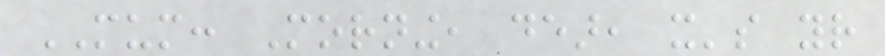MUM: Morning, dear, it's your
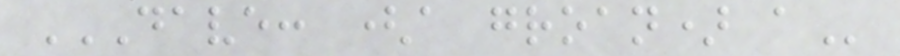DAVE: (A GROAN) A
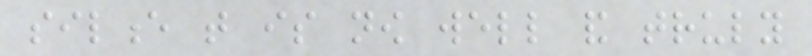silence that is now well and truly
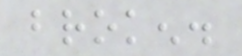broken.
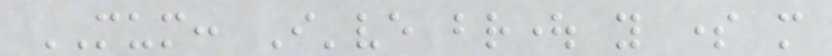MUM: I've brought you some more
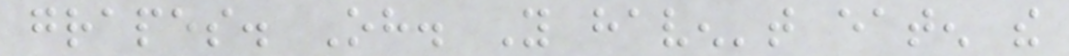grapes. Oh. You haven't eaten the
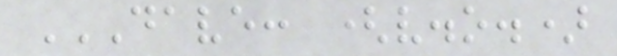DAVE: (V.O.)
